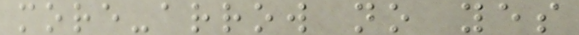more-arrow no yes
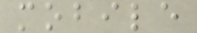mobile
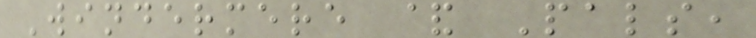Windermere & Pals,
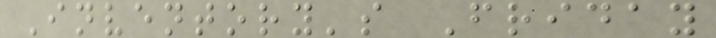Inventory's Friday
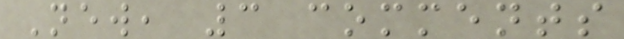New, 3 comments
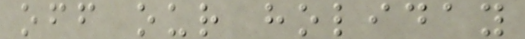off our holiday
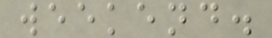weekend.
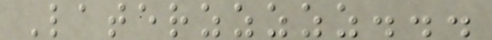Laterzzzzz...
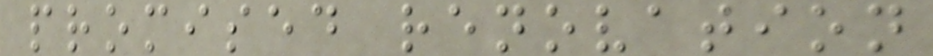promised renovation
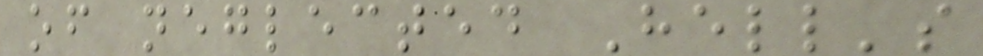of neglected Hell's
